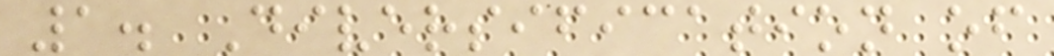1. Diversification of
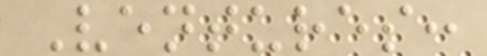Ventures:
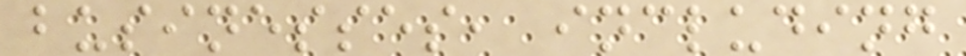businesses, including
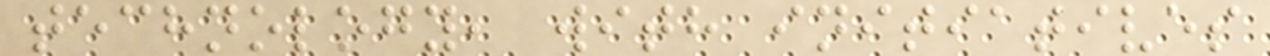technology, with initiatives
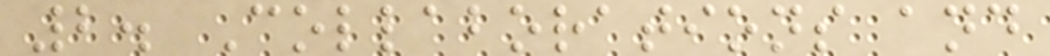2. Collaborations and
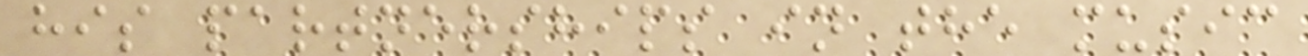his partnerships in the music
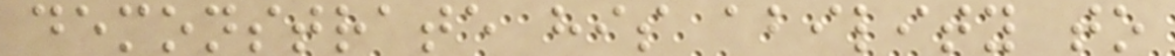demonstrate his ability to
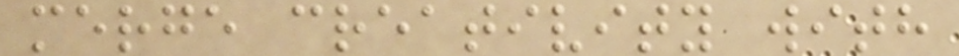merge creativity with
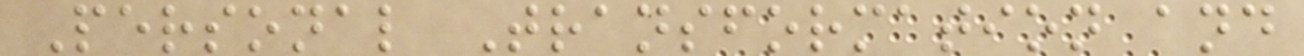Personal Transformation and
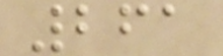261
